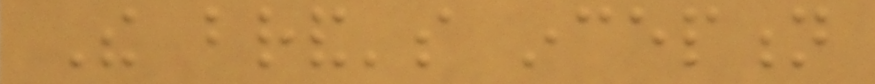The brand's inception
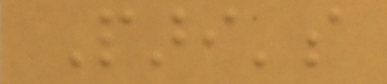Pari's
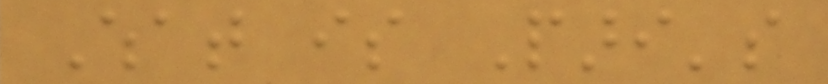What is Pari's
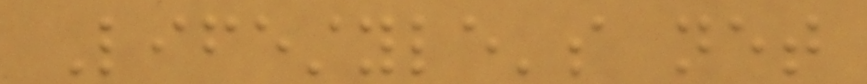Lifestyle's net
